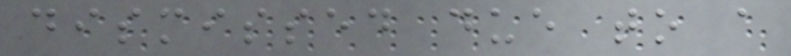dismissed due to a
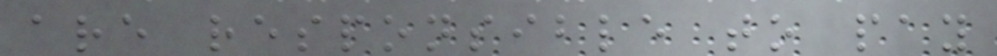are responsible to pay
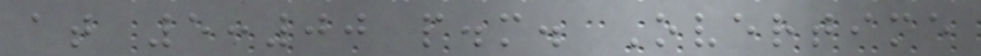at 5:00 p.m. Overtime
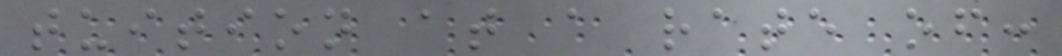tuition at a rate of:
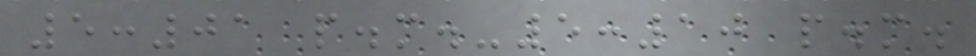5:01 p.m.-5:10 p.m.
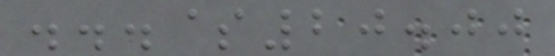...$20.00
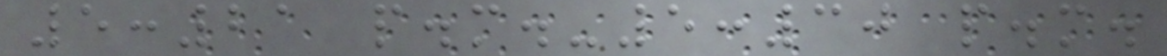5:21 p.m.-5:30 p.m.
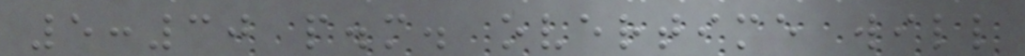5:30 p.m. overtime will
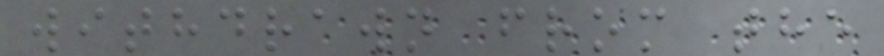withdrawn from the
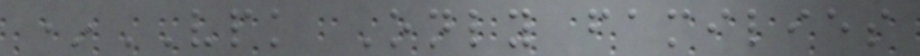*VPK Only families
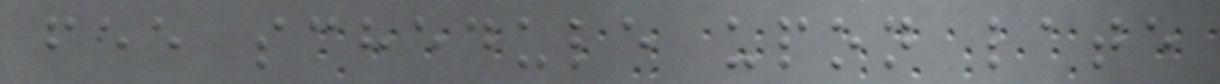fee schedule upon late
